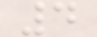4
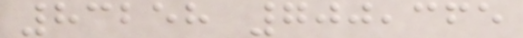83258 700,365
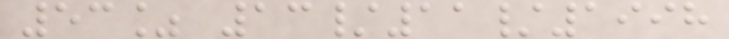53% 13/11/1998
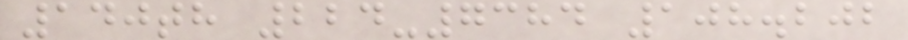140th 224-7384 108.202
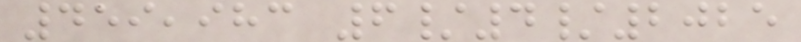459,983 6/4/2025
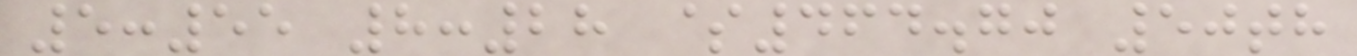5:55 8:28 $464.70 50th
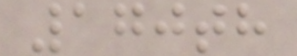170th
